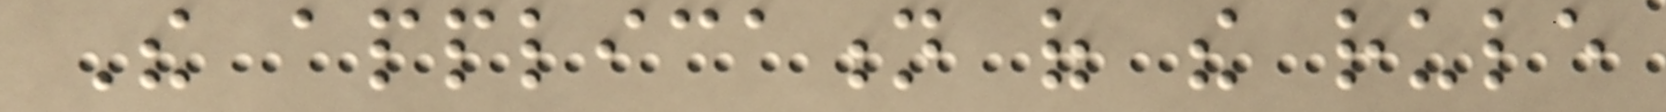The application of the rule
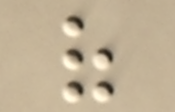of
